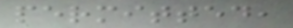permitted,
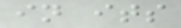in its
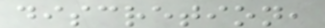discretion,
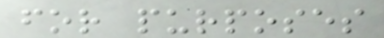for purposes
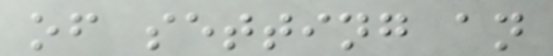of setting an
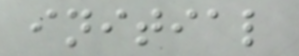initial
